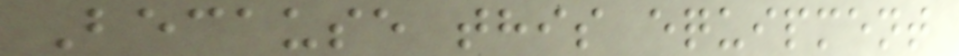Because this equipment
